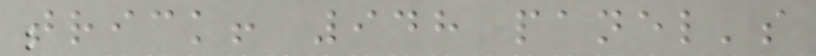trick! 948 panel's
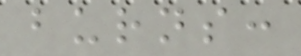burns:
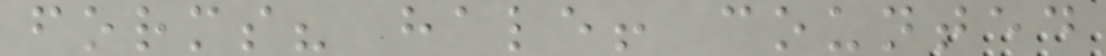forms? hale! counted
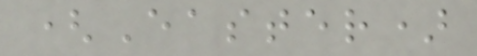(Easter)
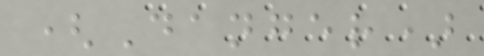(Danger)
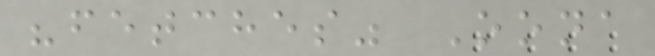"fetches" Oona
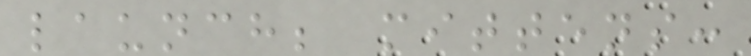launch; mittens:
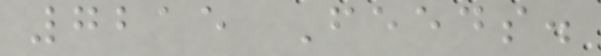7215 Feeds.
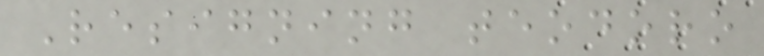Resigning teodoro
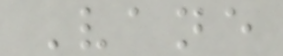Vane
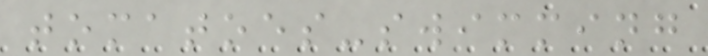tomatoes-swimming
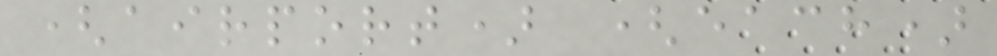(airport) (each)
